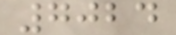7024
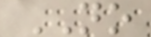NO
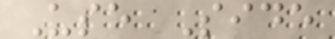Use Side
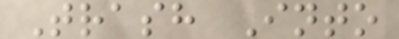Trash Into
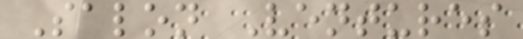Salon Ventures
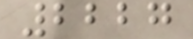2227
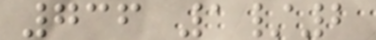736 1/2
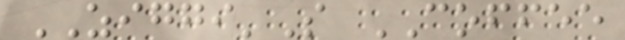ZIGGI'S COFFEE
